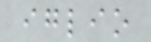iglio
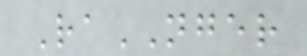RaNGER
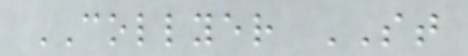COLLYER ST
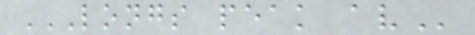LONGS PEAK AV
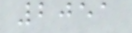2051
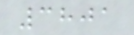3801
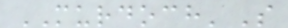MURDOCH'S
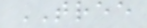TREE
